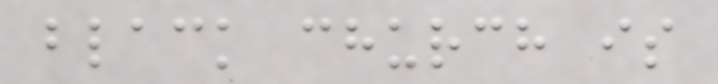black church is
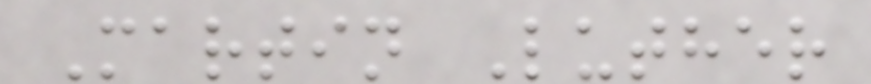Martin Luther
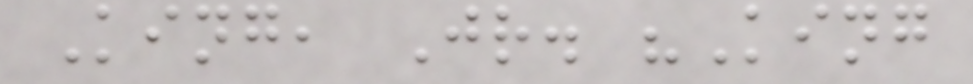King, Jr. "King
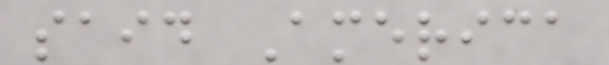said America
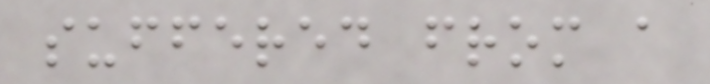suffered from a
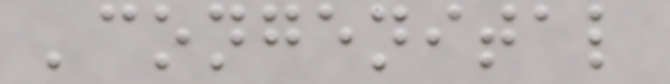'congenital
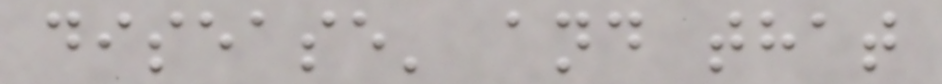disease' and that
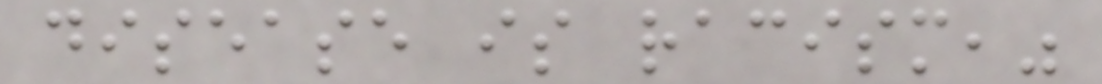disease is racism,"
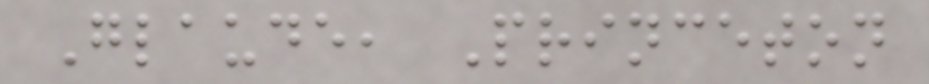Glaude, Princeton
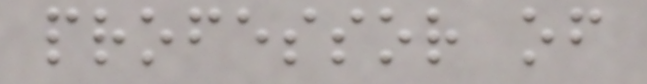professor of
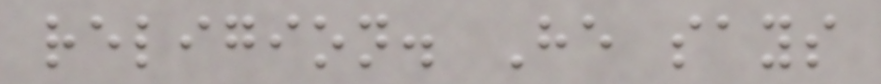religion. He says
